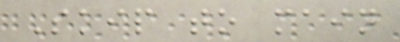Skip to main
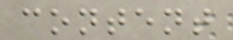content
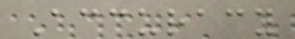Accuracy
